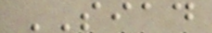SIAD
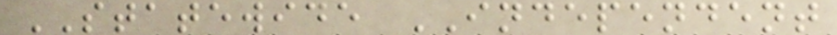STATEWIDE INDEPENDENT
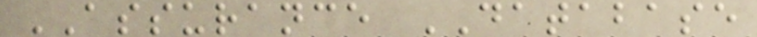ASSURANCE DATABASE
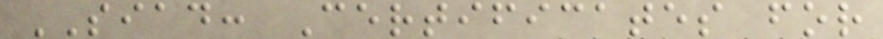SIAD: Certificates for
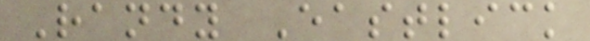Randy Eastlick
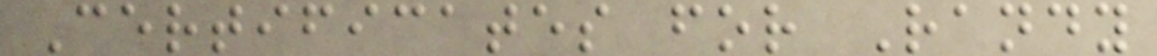Certificates for Randy
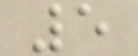5
